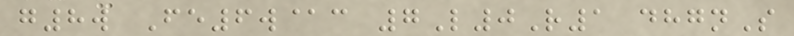g8w Fe6w@c 7L0R1 dhgnS
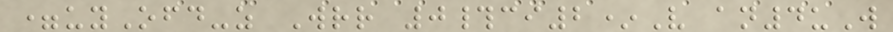=uyOfd-z Wrr 0#ci2*V an4uW
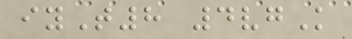iyT8 4vgK
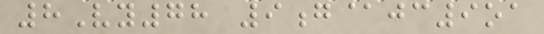8Vy78 9g@jc9oa
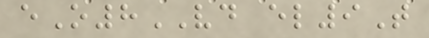eO8VD el9T
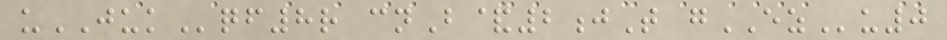uJUKqf8r cnB&2jT gEZu0
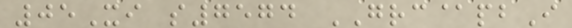05Xi s7574 GRC@pbI
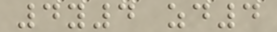4y4 zd4
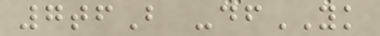7tfB -dfYK
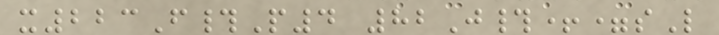x223F#P4 82J#+=sL
